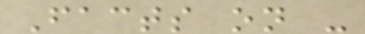Facts on -
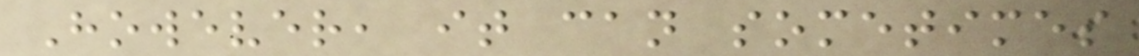However, it can sometimes
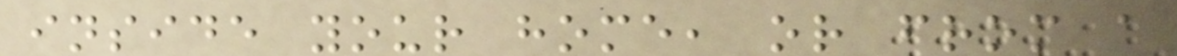inside your home, or from a
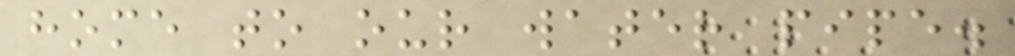home to our water pipe.
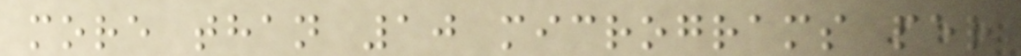more than 10 micrograms per
